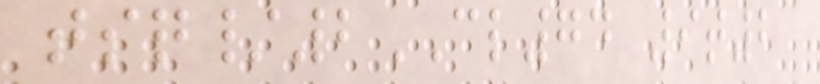tsq/2CL74 9t2
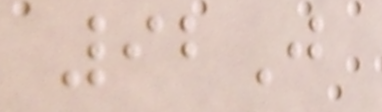92J
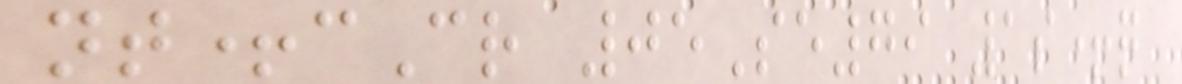nt+cCr 05Se79 1s+q
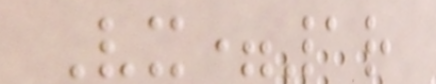Vx=1r
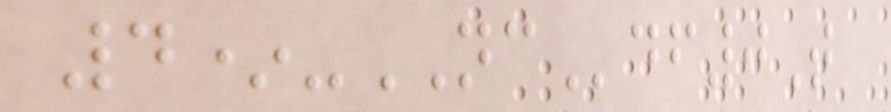4*-NCdf0T
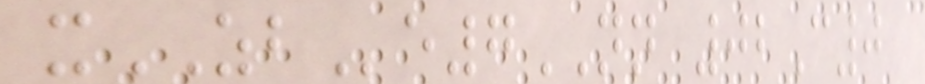xZBe7NN 02C0
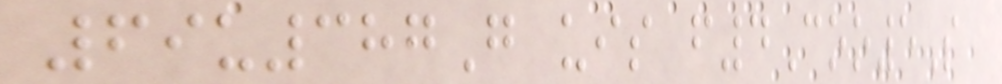69u387G uis f4Coo5S
